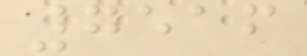7516
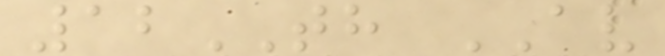12TH AV
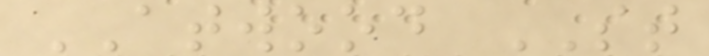ATWOOD ST
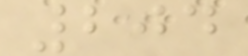204
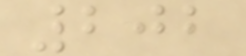202
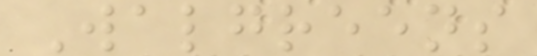Walgreens
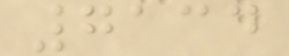7134
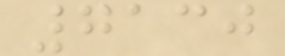7130
